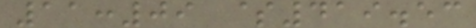11:09 $419.53
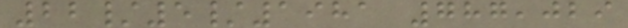22/5/1981 787,029
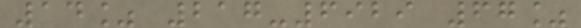14% 217-6929 67%
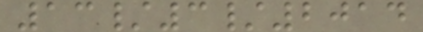13/3/2014
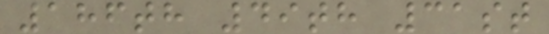186th 49th 31st
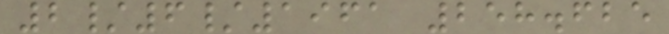2/6/1961 258.625
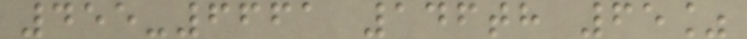455-6661 146th 65%
